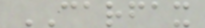CARFAX
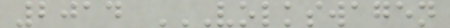2014 VOLKSWAGEN
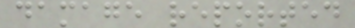damage reported
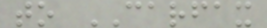to CARFAX
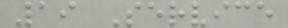19 Service
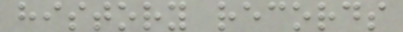history records
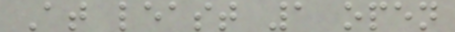At least 1 open
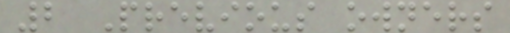2 Previous owners
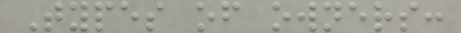Types of owners:
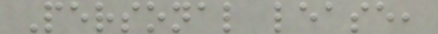Personal lease,
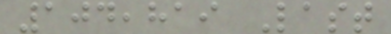104,819 Last
